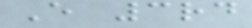E 3rd
